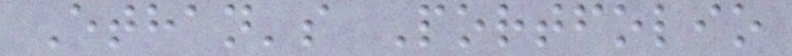Ethan's Portfolio
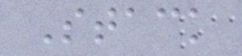Stack
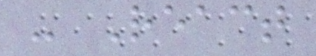- React
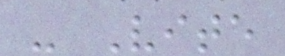- Vite
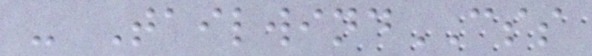- TailwindCSS
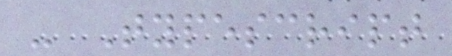- Typescript
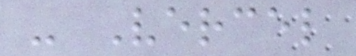- Vercel
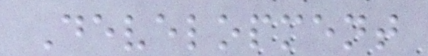Development
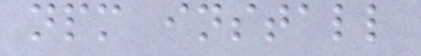npm install
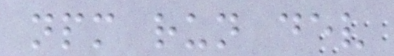npm run dev
